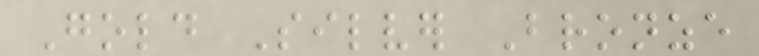Gold Silver Bronze
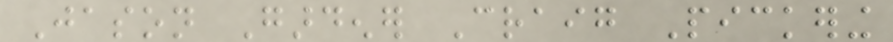Jason Gardener Craig Pickering
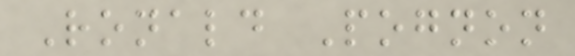Ronald Pognon
